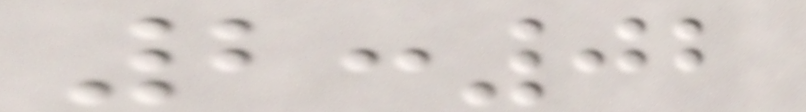2:02
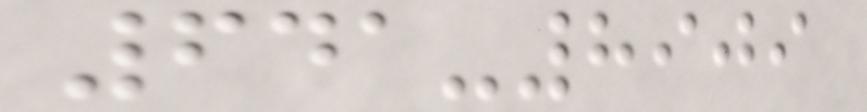641-8909
